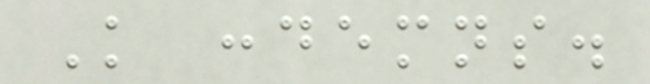Knowledge condemns.
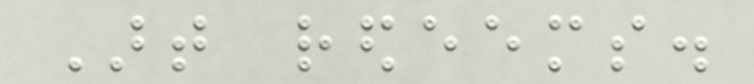Art redeems.
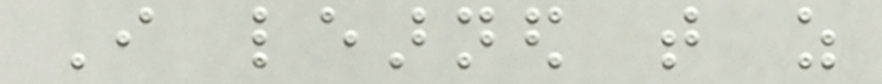I learned that as
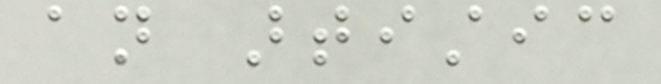an artistic
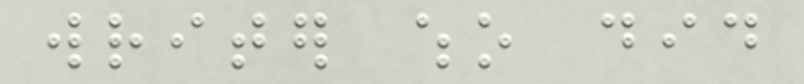writer who did
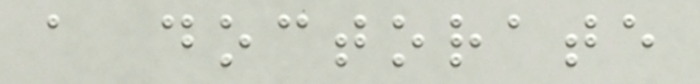a doctorate
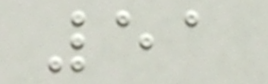51
